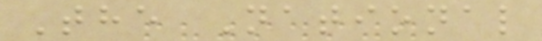The National
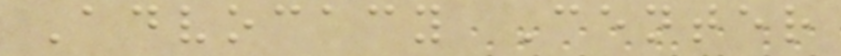Advocacy Center
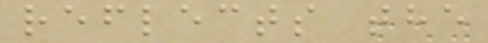reflects the
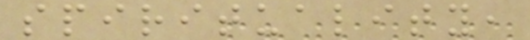spirituality,
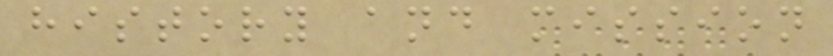history and mission
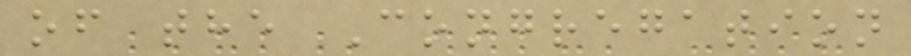of the Congregation
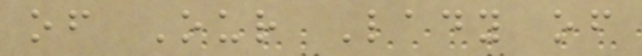of Our Lady of
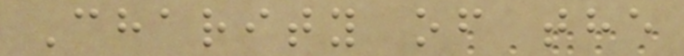Charity of the
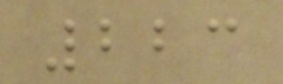223
